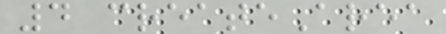4 createArea
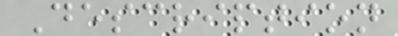Description
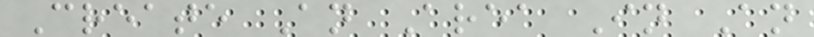Create An Area In An
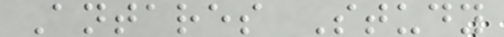Antares Study
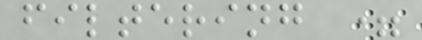filtering =
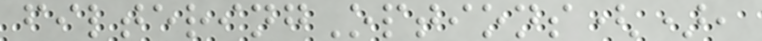filteringOptions(),
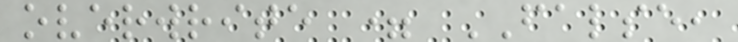overwrite = FALSE,
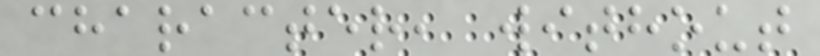character, without
